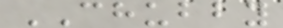CHUBBY
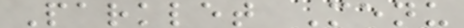Parklet Menu
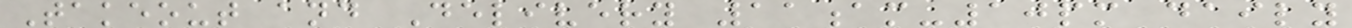Takeout and Delivery 11am-10pm daily
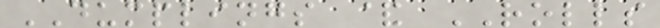DUMPLINGS & ROLLS
